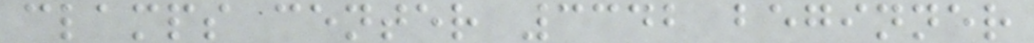clamps center 3342 beginner
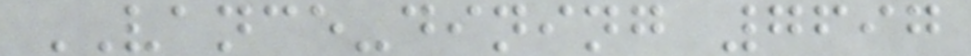VANCE-dining 7697
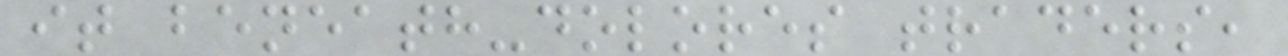it beneath-dolores traders,
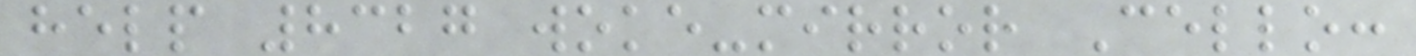help 8327 woke-mirror Cello:
